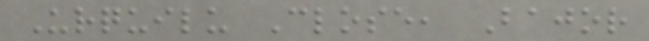Urquilu Close, Bajor
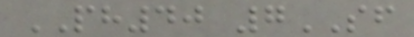PH40 7SF
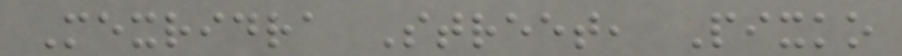Mexridra Street, Pixko
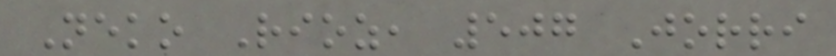Neko Rioz, 507 Jorri
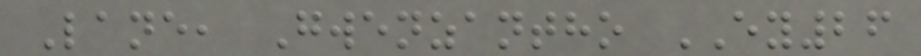Lane, Gwenzantho EY26
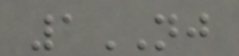1NJ
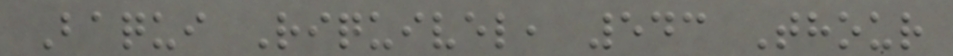Baqui Riquivel, 543 Thour
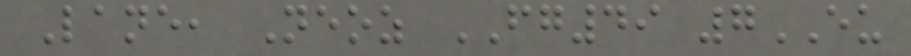Lane, Neoz FG49 7EU
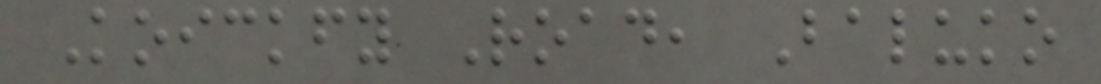Koickfy Road, Baluko
